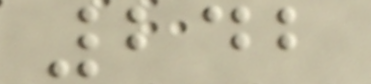242
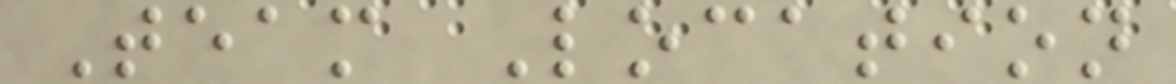Team Location
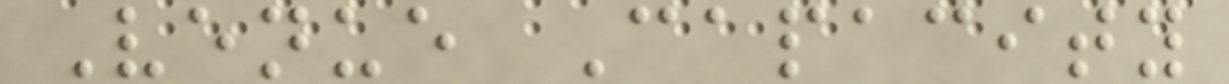Venue Capacity
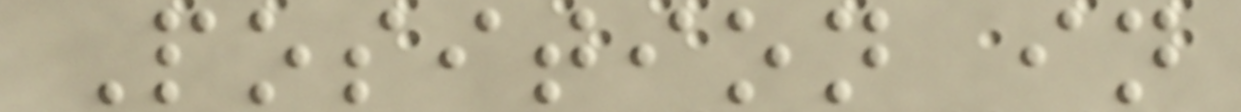Position in
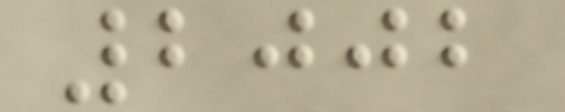2002
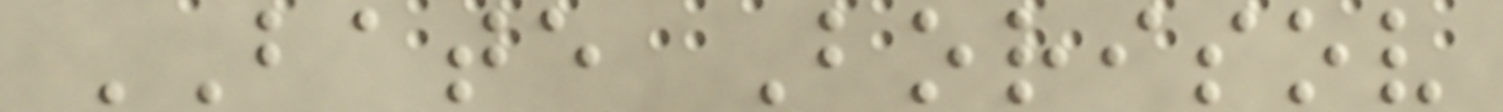BATE Borisov
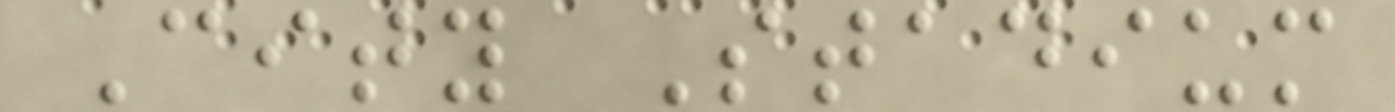City Stadium
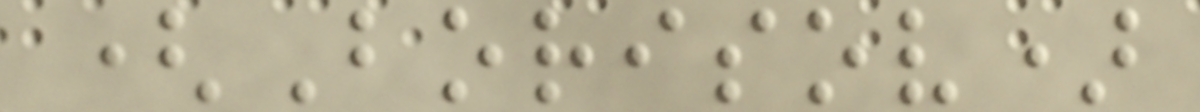(Borisov)
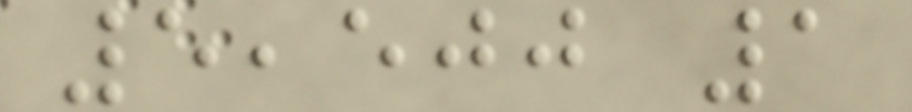5,500 1
